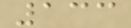133
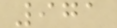971
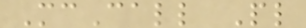McCall Pl
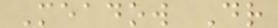Meadow Dr
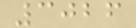3026
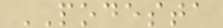PODESTA
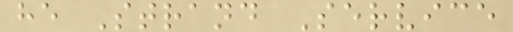he Strand Service
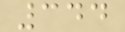344
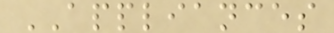APPLIANCES
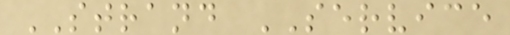STRAND SERVICE
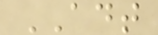ADT
